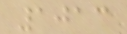1013
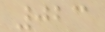023
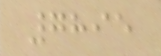7895
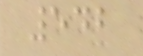542
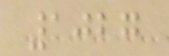1027
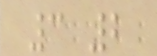3 2
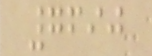7690
